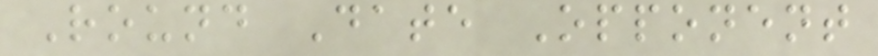Round Date Opponent
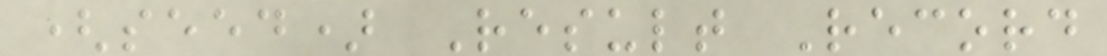(seed) Result Record
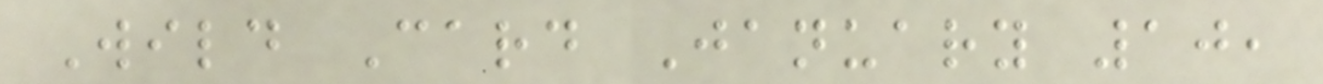Wild Card January 10,
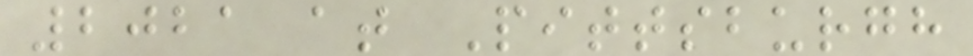2021 at Pittsburgh
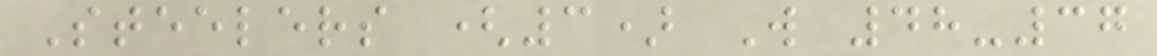Steelers (3) W 48-37
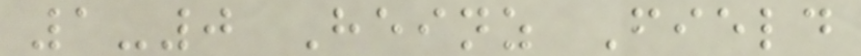1-0 Heinz Field
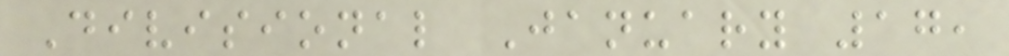Divisional January 17,
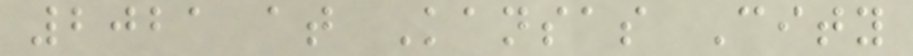2021 at Kansas City
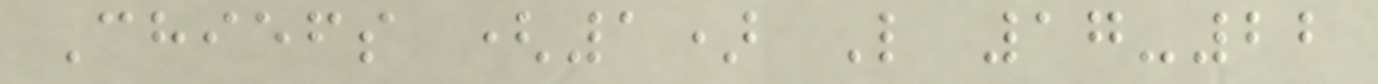Chiefs (1) L 17-22
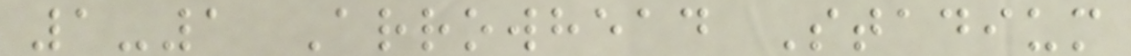1-1 Arrowhead Stadium
